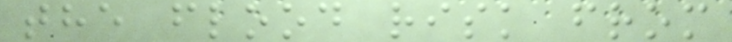the flood risk from
